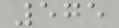575
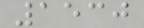1530
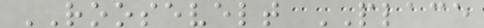ROOSEVELT PLACE
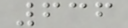636
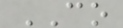CO
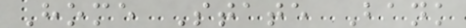Home State Bank
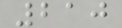210
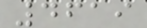4619
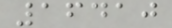16410
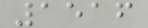1516
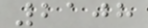2108
